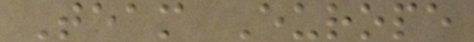Team Europe
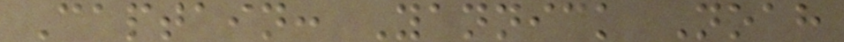Captain: Yannick Noah
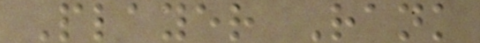Player Rank
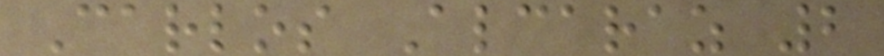Carlos Alcaraz 2
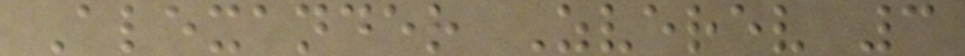Alexander Zverev 3
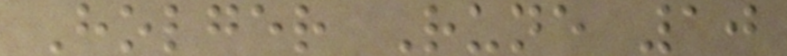Holger Rune 10
